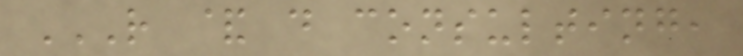R & D CONSULTING,
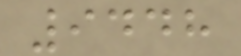9448
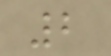2
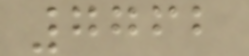7762
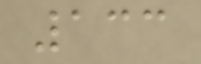133
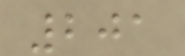201
